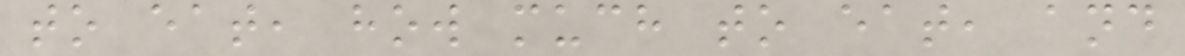to eat, how much to eat, and
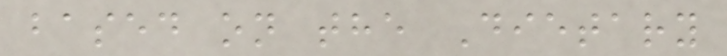based on the Dietary
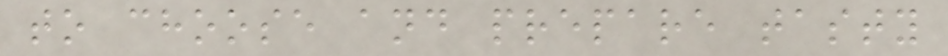to choose and prepare tasty
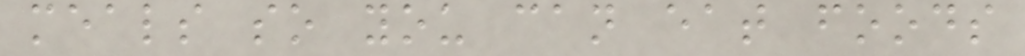meals so you can eat foods
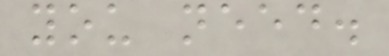you need.
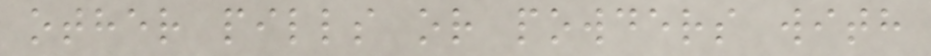other pills or powders with
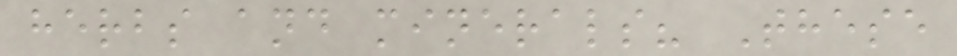herbs and minerals? These
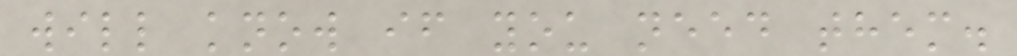will know if you need them.
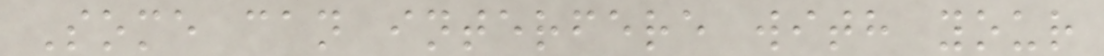Some can interfere with your
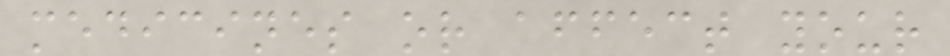medicines or affect your
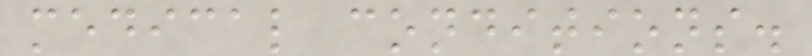medical conditions.
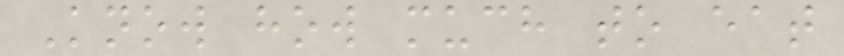Know how much to eat
